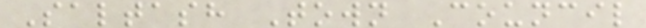Saltash Town Council
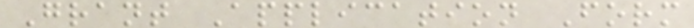Grant Application Form
